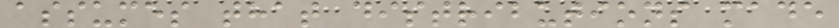assumes that distributions made
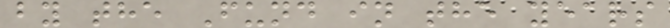by the Fund in the years
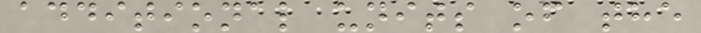additional units of the
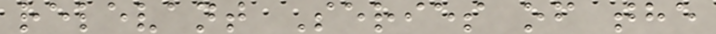relevant Series of the
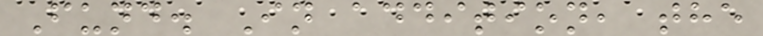Fund. In addition, the
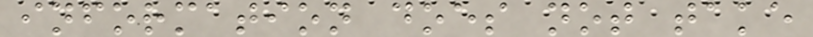information does not take
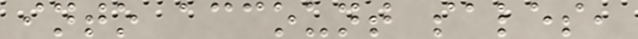into account sales,
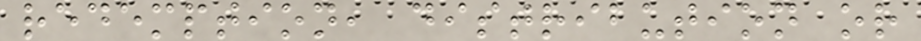redemption, distribution or
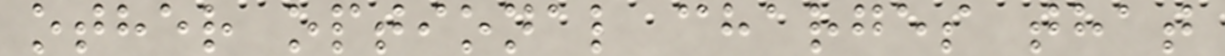other optional charges that
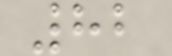82
